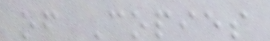of Copies
